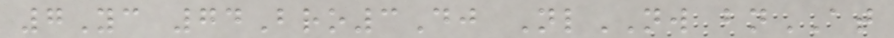7Yc 74Bro3Dj NlNW bnAT
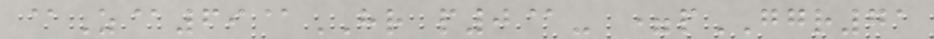@Z@69@HR p0@- =pGGR71
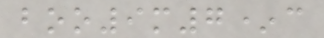boo9m7*c
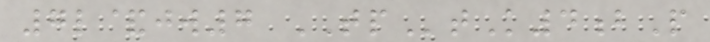7l&jw7 TPtK4bP
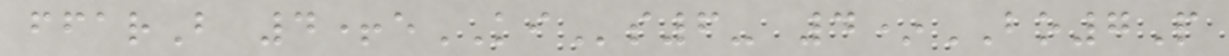ffarB 4+eKIs6- 4*BO7P
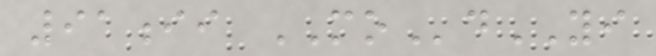91ii MOdYI
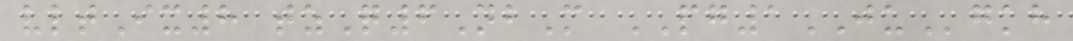vltIx8 tzQ6NbM PG1JUgkh
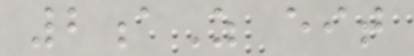2aZ eit
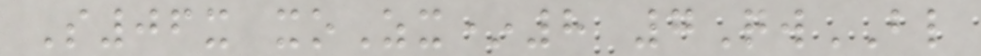S06x xoZx*8 7QwBL
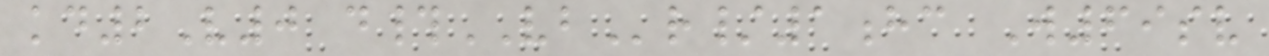kd2V0 d#VBr/1hc W69sv
